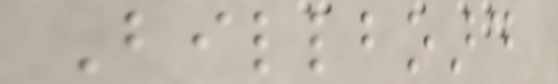Billboard
